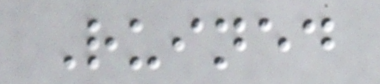Ruined
